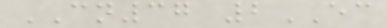CN37 2EC
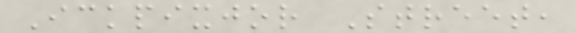Ickpixjor Street,
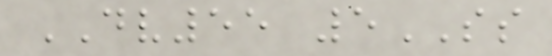DV55 5SS
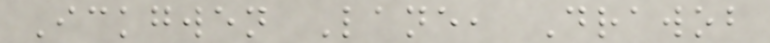Ickgwen Lane, Drawob
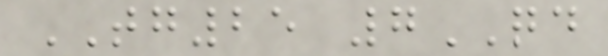TG25 7QD
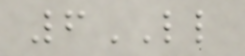6LL
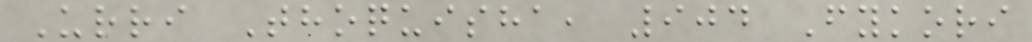Urri Thoquisha, 904 Fykori
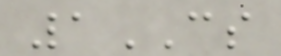1CS
